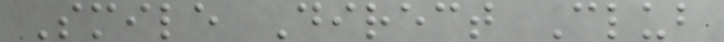Smile Direct Club
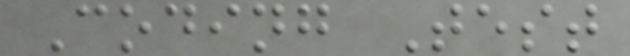Coding Test
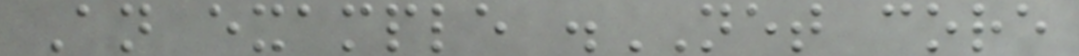An example .NET core
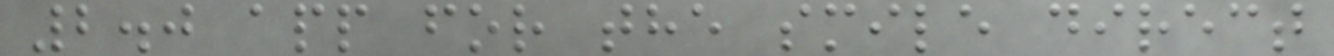2.0 app for the smile direct
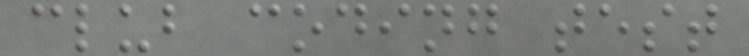club coding test
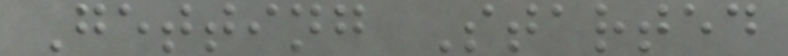Getting Started
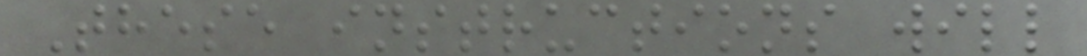These instructions will
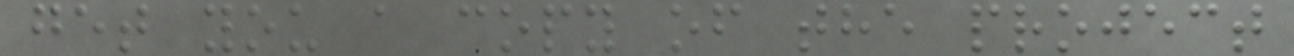get you a copy of the project
